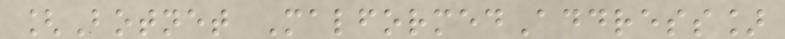[Botnet MalformedAddress]
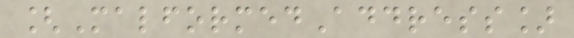[MalformedAddress]
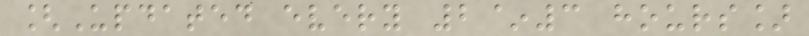[Updated every 2~3 hours]
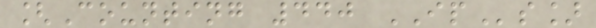[Counting 440 IPs]
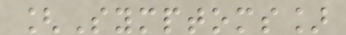[Symptoms]
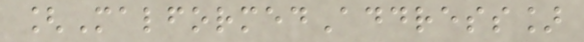[MalformedAddress]
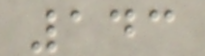143
